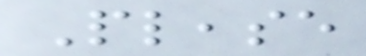Please
